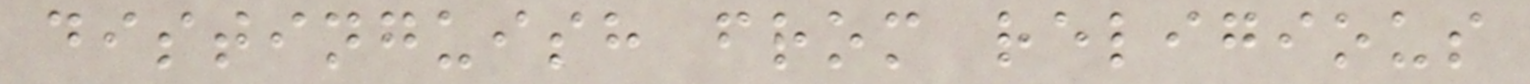distinguish from religious
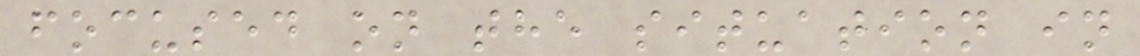focused on the situation in
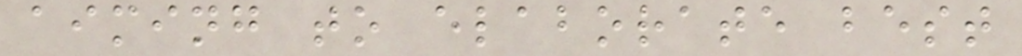aiming to elaborate best
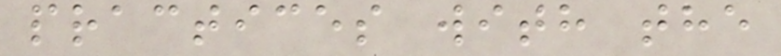practices with the
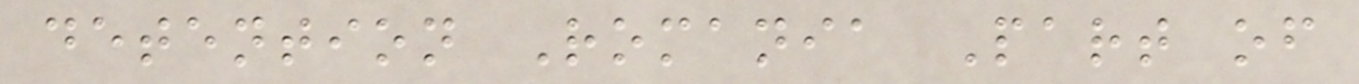detention Romania Part of
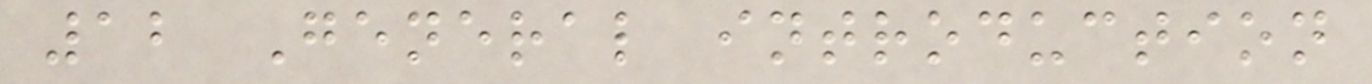12 General introduction
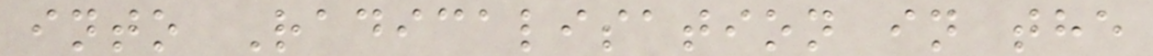into Radicalisation in the
